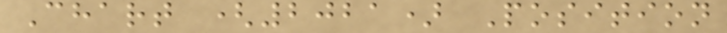Chart (2021) Position
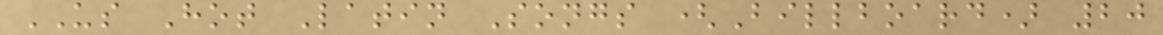US Hot Latin Songs (Billboard) 20
